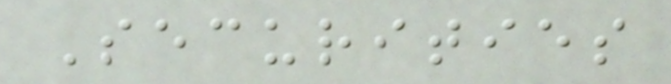Securities
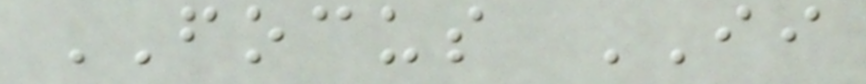FOCUS II
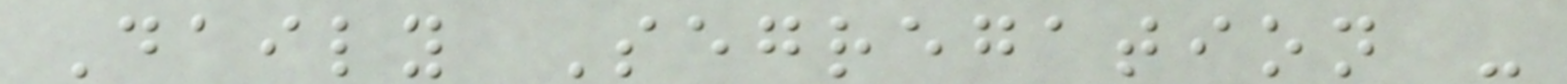Daily Segregation -
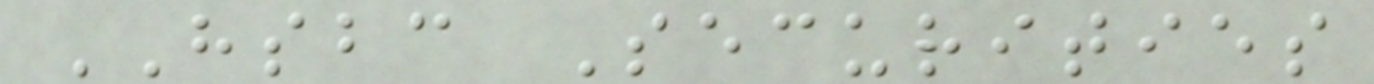HSBC Securities
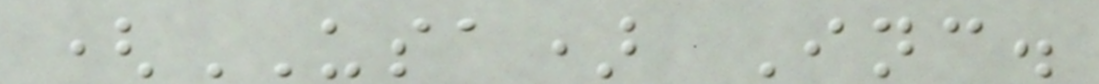(USA) Inc.
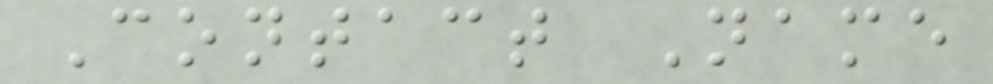Contact Name
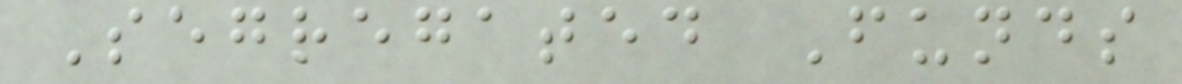Segregated Funds
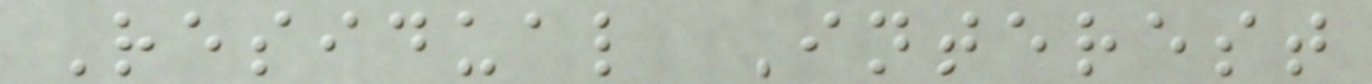Residual Interest
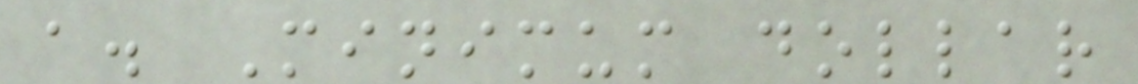a. Minimum dollar
